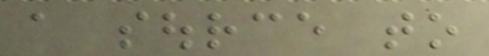a source to
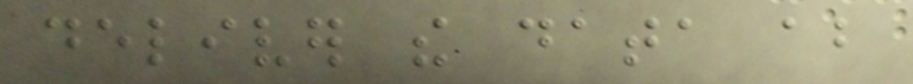deliver the data about
